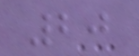20
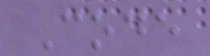Code
